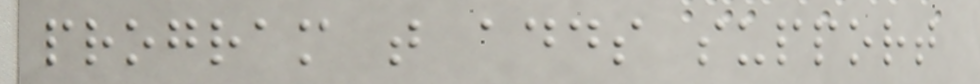program that adds support
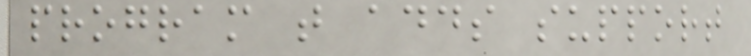program that adds support
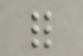for
